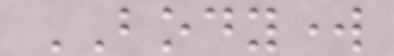BODYWORK
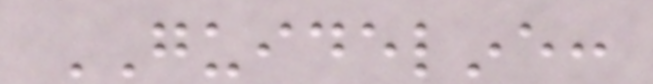GUIDELINE:
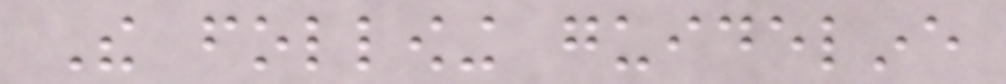The following guideline
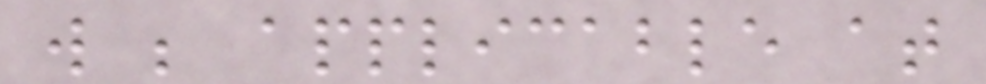will be applicable at
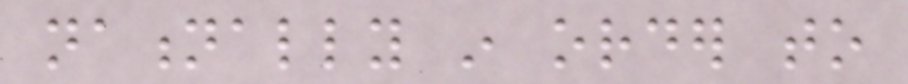nationally in order to
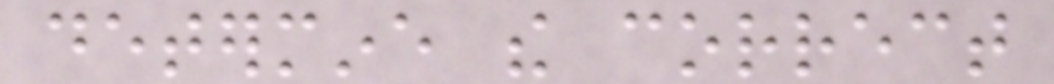determine the correct
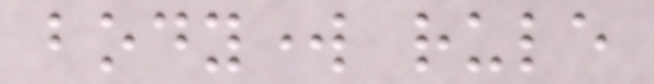bodywork rule
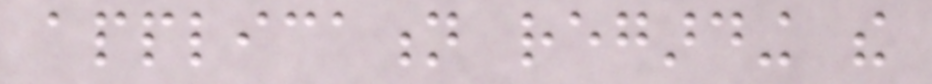application regarding the
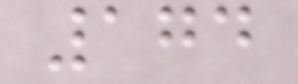174
